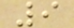9
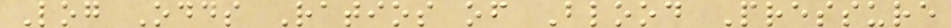Log Odds Ratios of Blood Pressure
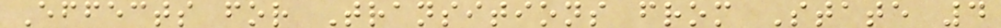Effects for Transitions from State 4
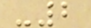-2
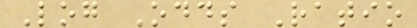Log Odds Ratio
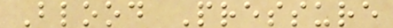Blood Pressure
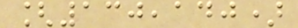[130,140)
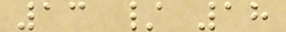13 / 18
